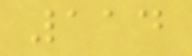114
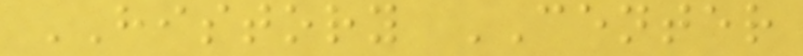HISTORY CENTER
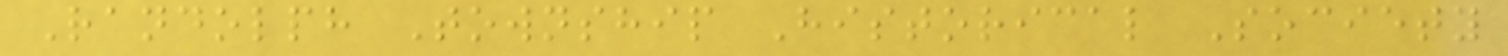Randolph Township Historical Society
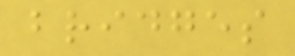bridges
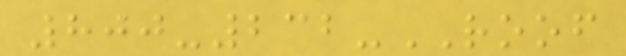800-232-ROOF
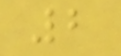2
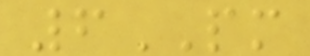6PM
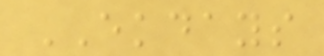EKDAYS
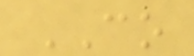CO
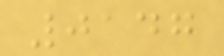0147
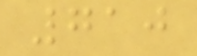710
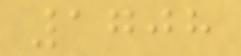1708
